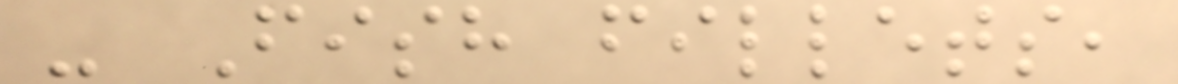- Fish fillets,
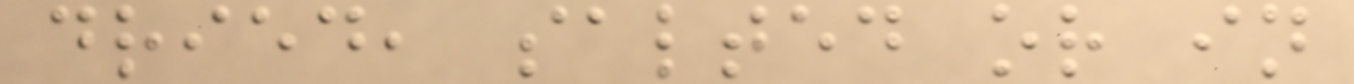dried, salted or in
